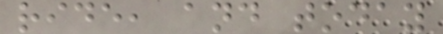ride, and today
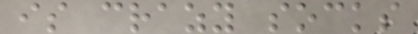is crazy socks
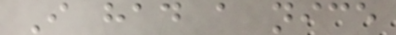I had a nice
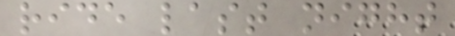ride last night
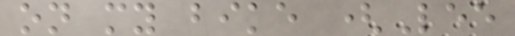on my bike (Lee
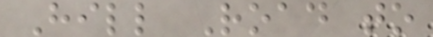Hill Road to
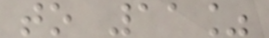to 11%
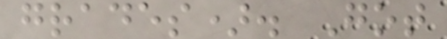grades). Got
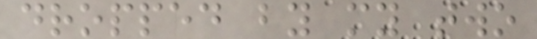dropped by my two
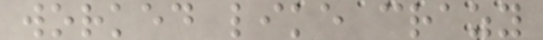worked like crazy
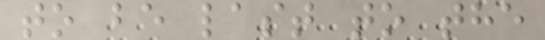to be last to the
